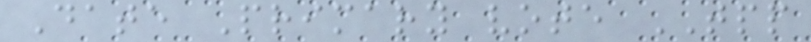Date Primary vote TPP
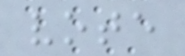vote
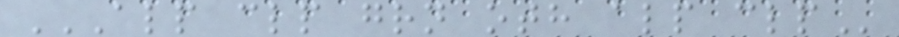ALP CLP GRN OTH ALP CLP
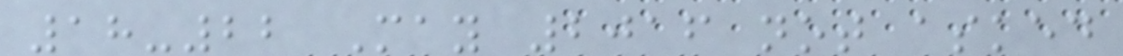18-22 May 2016 not asked
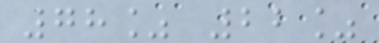78% 22%
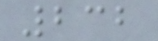232
